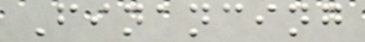Financing
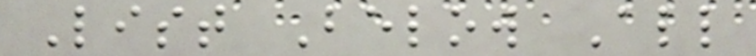List Below All
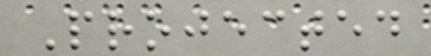Projected
